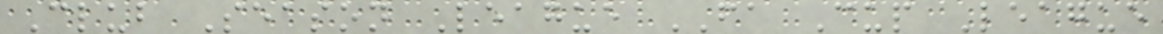Club Season League FA Cup League
